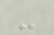-
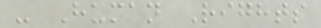- Human Rights
